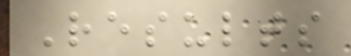Results
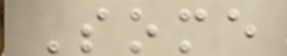Some
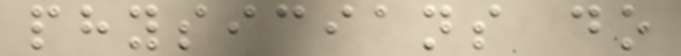physicians do
